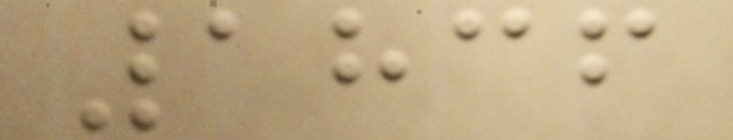1836
